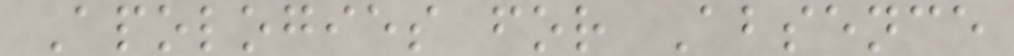Apologies for Absence
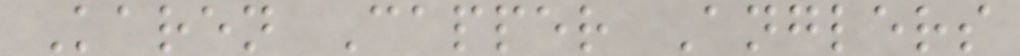Karen Capper Anglers
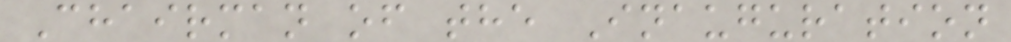Chairman of the Inauguration
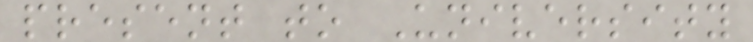present to University
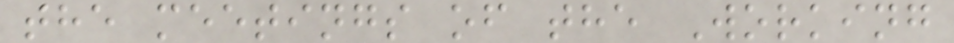the meetings of the Working
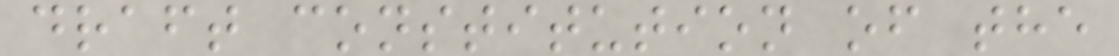draft constitution of the
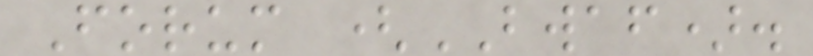Forum (BWAF).
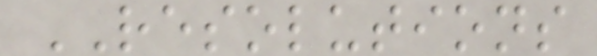RESOLUTIONS
